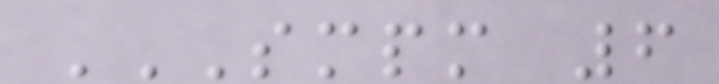SMPM 6
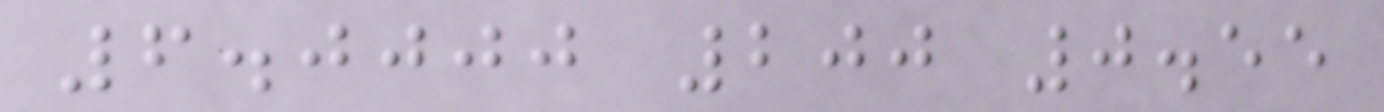6.0000 200 0.55
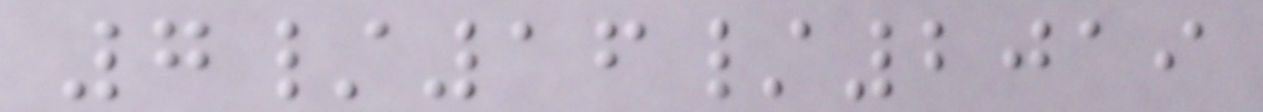7/16/2019
